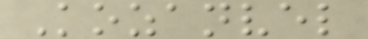Kozanvel
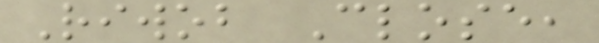Riwob Close,
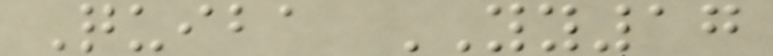Quiba YY17
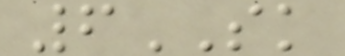6SK
